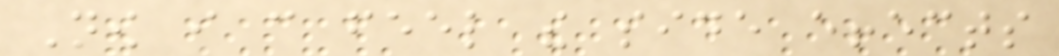Now i can feel the side effects
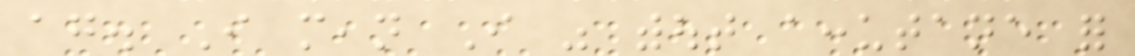again. I mean I was without accutane for
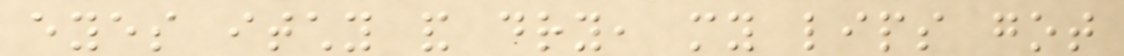eyes itchy and dry, my lips got
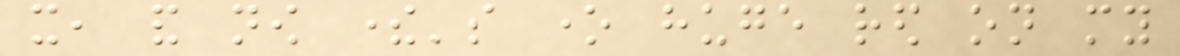it, and now there's one huge red on my
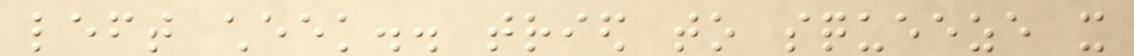left cheek.. tried to squeeze it
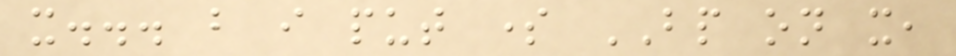it... but i put some BP on it,
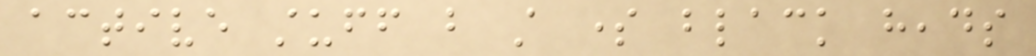active stuff but still some black heads
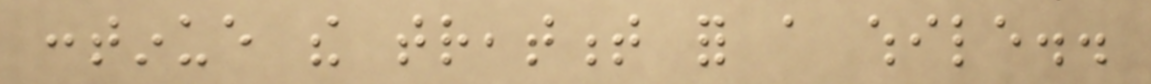continue the treatment for a while..
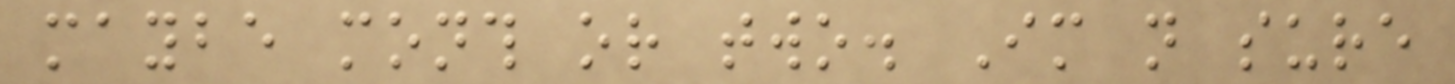maybe month or two. Im not sure
